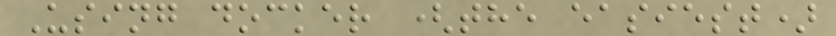Using docker (the easiest)
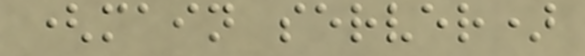(main server)
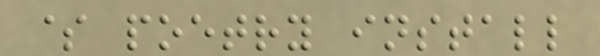$ poetry install
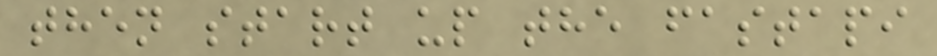then start up the fastapi
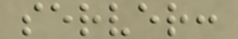server:
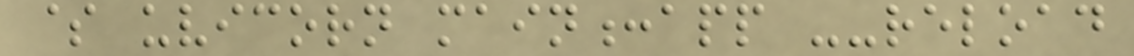$ uvicorn main:app --reload
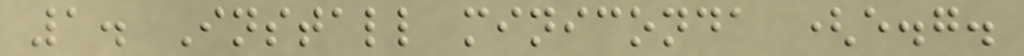1. Install miniconda (e.g.
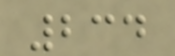234
